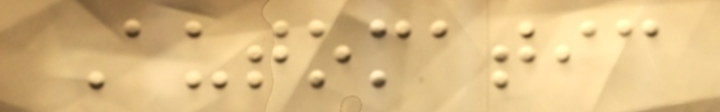Automatic
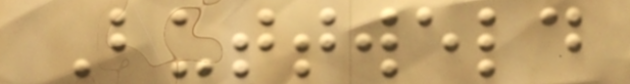Buttweld
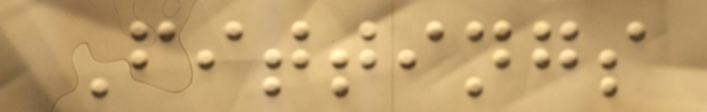Fittings
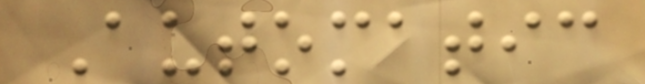Automatic
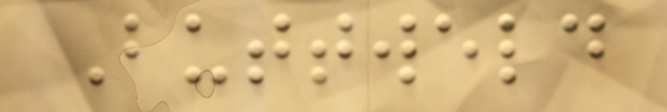Buttweld
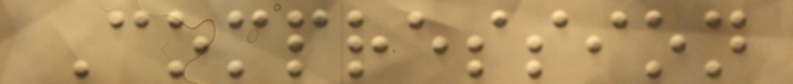Compression
